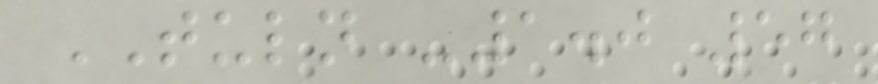TULN -1.0 57
